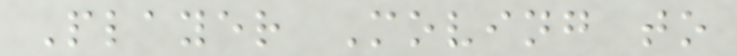Player Moving to
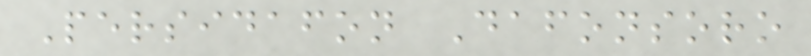Persidafon Dafonsoro
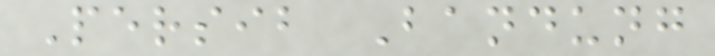Persib Bandung
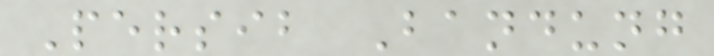Persib Bandung
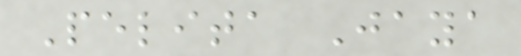Pelita Jaya
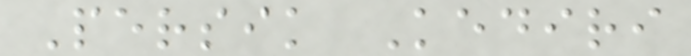Persik Kediri
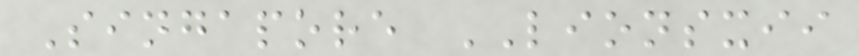Singapore LIONSXII
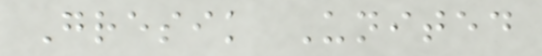Gresik United
